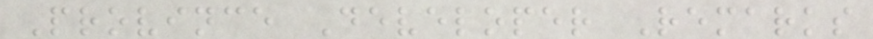Province Developer Remarks
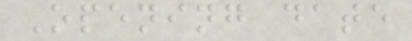Opening date
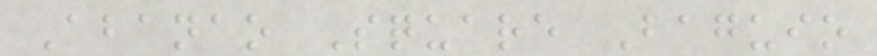Abanao Square Baguio
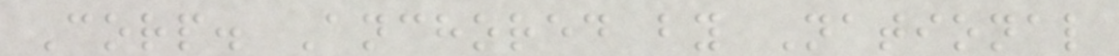Corp. Anchored by National
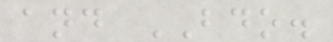and BDO.
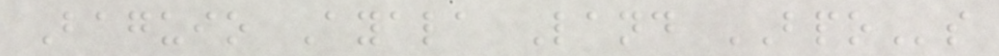Baguio Ayala Land BPOs
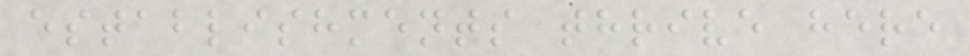establishments thrive here
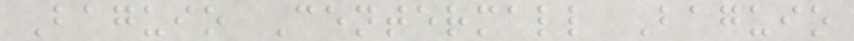Baguio Centermall Baguio
